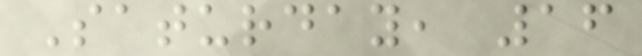Saturday, 16
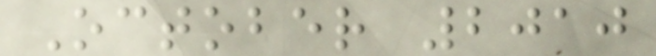October 2010
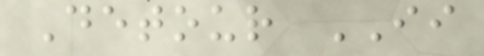Detour II
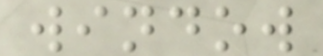window
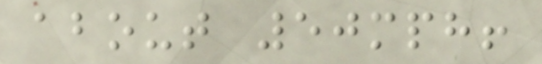about 50mph!
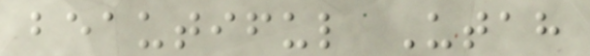beautiful Utah
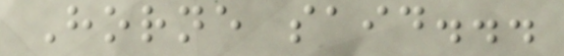Horne said...
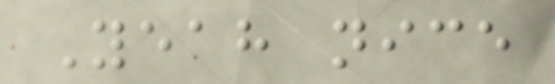Yeah nice
